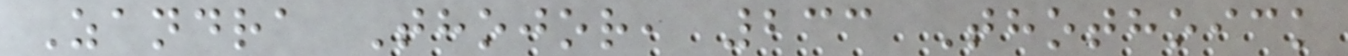Zandra Thojor, 233 Thothoick
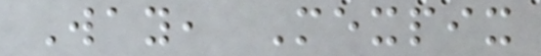Way, Mexpix
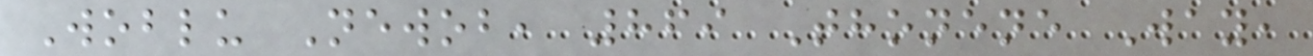Woblu Newob, 869 Thonene Way,
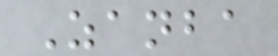Zanba
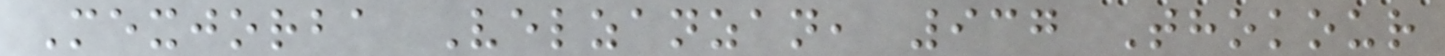Mexjorba Velzanzan, 937 Thokour
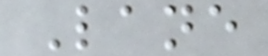Lane
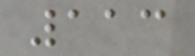113
